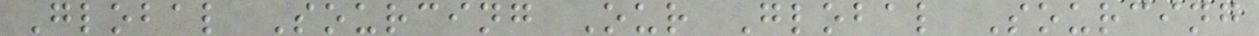Global Sourcing Our Global Sourcing
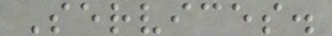Services.
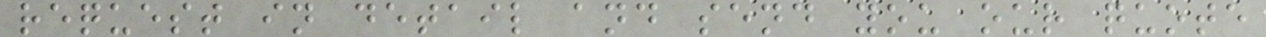request in detail and send you our quote
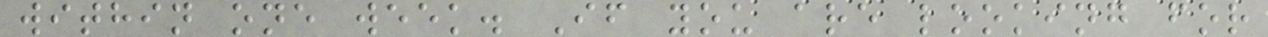within one week. If you are looking for
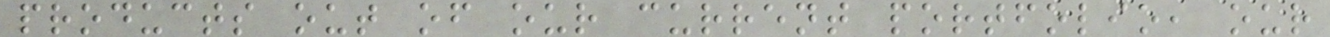products out of our current portfolio, our
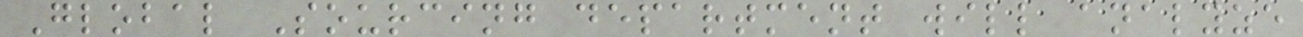Global Sourcing department will analyze
